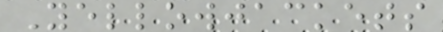Yellowjackets
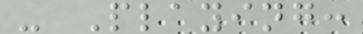- Playing:
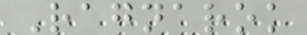Ragnarok
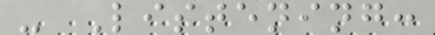- Listening:
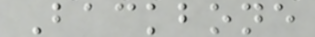Backbone
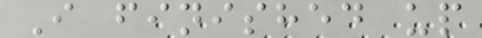I finished up
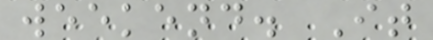weekend. It
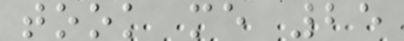took me 25
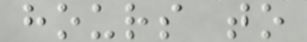hours to
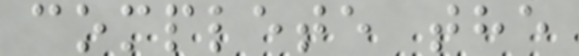complete the
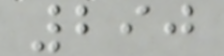290
